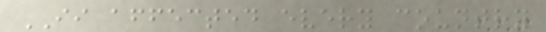II affected every country
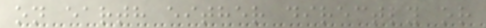on earth either directly or
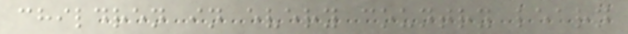children in every country learn
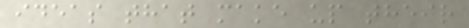ideas that make up their
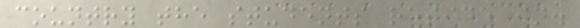country the students reside in.
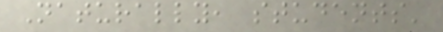Naturally, students'
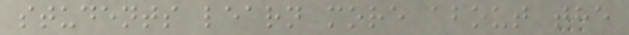students learn more about the
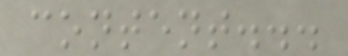content...
